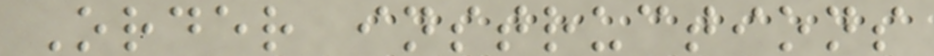Order instructions
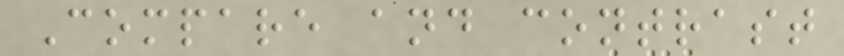Compare and contrast
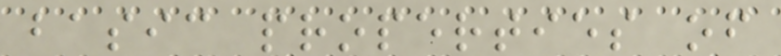basic properties of
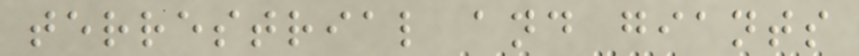terrestrial and giants
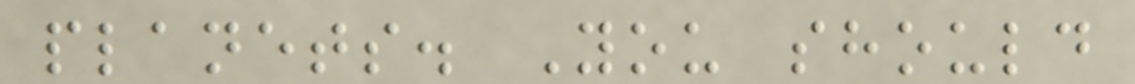planets. You should
